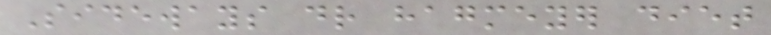Sideways dr hagmeyer diet
